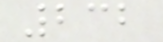232
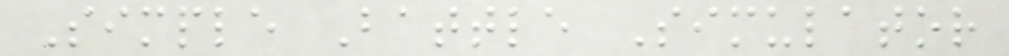Simple Battle Simulator
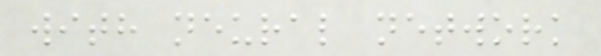with neural network
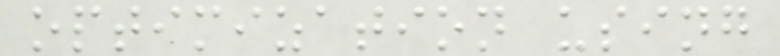optimization using
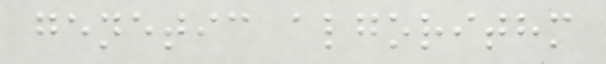genetic algorithm
